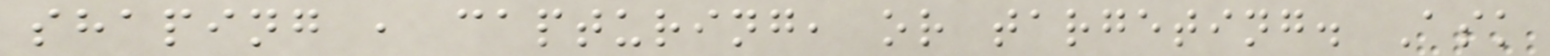shaping , capturing, or targeting. Ask
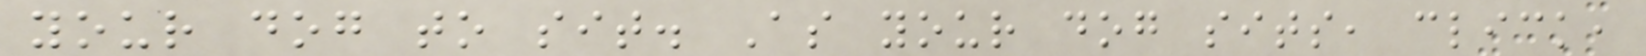your dog to sit. As your dog sits, click,
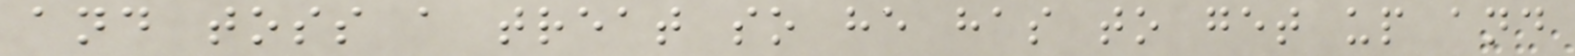and toss a treat so he has to get up and
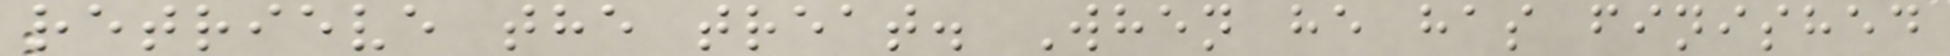retrieve the treat. When he has finished
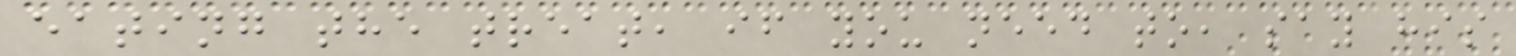eating the treat, if you need to, say his
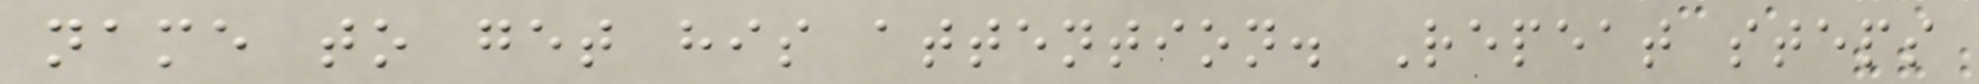name to get his attention. Repeat steps
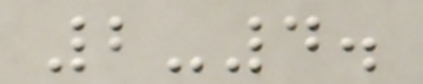2-4.
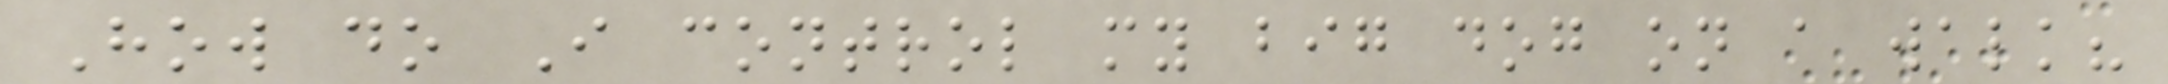How do I control my big dog on a walk?
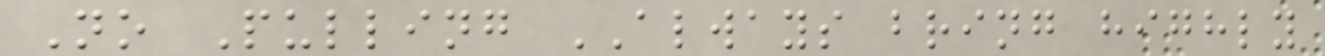No Pulling ALWAYS bring highly
